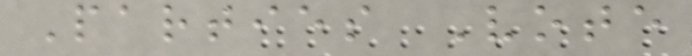Parties Vote
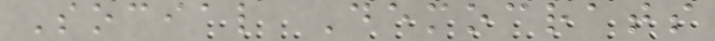Social Democrats
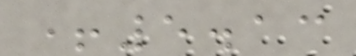+5.13
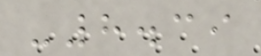-8.39
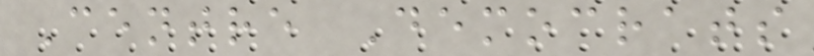Centre Democrats
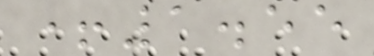+1.55
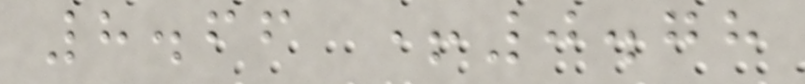8.66 +0.78
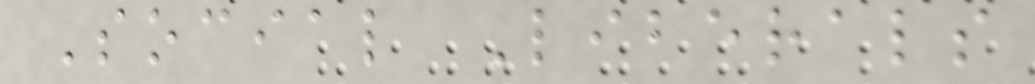Social Liberals
